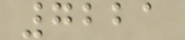7221
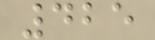425
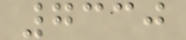7330
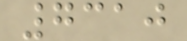7310
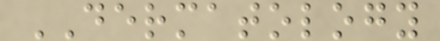DERMATOLOGY
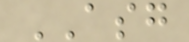ASG
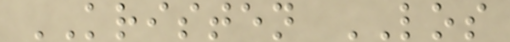KRISTEN LOS
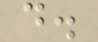d.
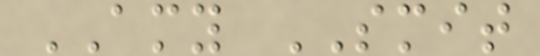AMY SMIT
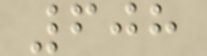608
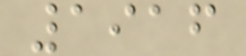1916
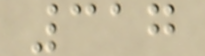317
